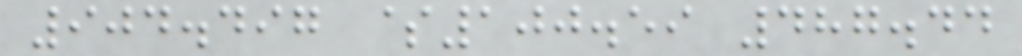904.497 $100.59 487.44
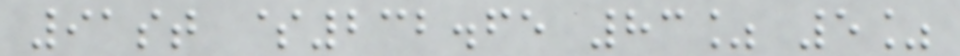91st $232.65 83% 5%
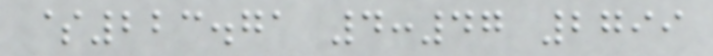$223.71 4:47 2799
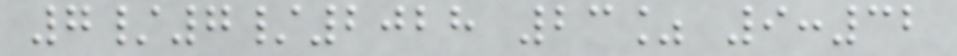7/7/2028 23% 9:32
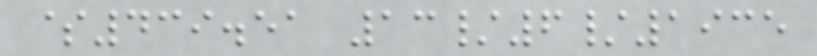$439.51 13/6/1935
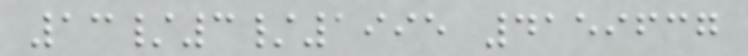13/3/1995 4159637
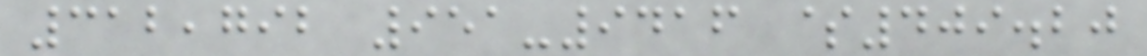312,792 951-9416 $409.20
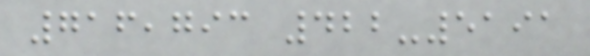716,793 422-5191
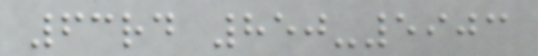63rd 850-5903
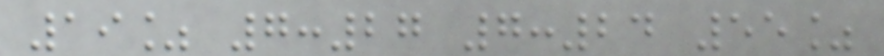19% 7:27 7:24 55%
